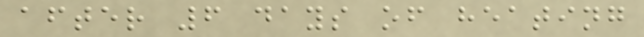after 6 days of heating
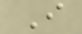I
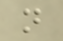n
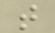t
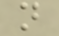n
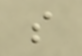s
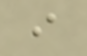i
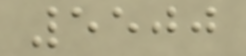5500
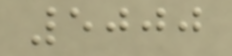5000
